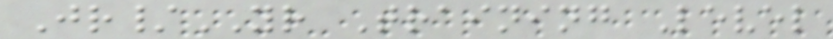Jr/YR Training Level
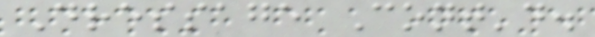Dressage Cont'd.
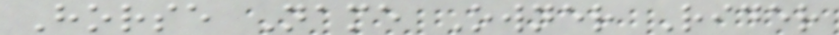Horse Name Owner Rider
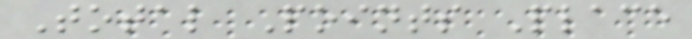Total Points Place
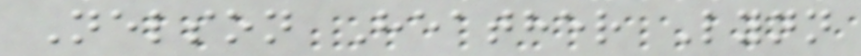Nelson Heather Lynn
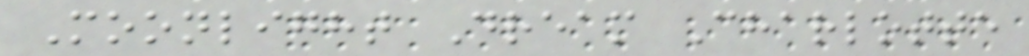Moonlight Dream Charlotte
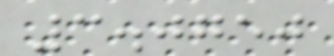3.0750
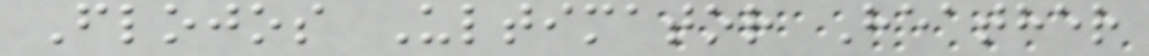Flojos Ultimator Heather
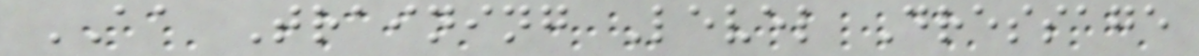AA Training Level Dressage
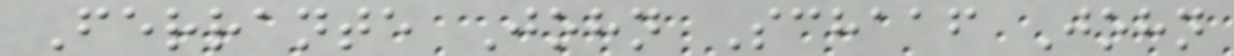Ferrante John Schaaf John
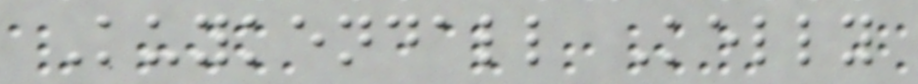Kuykendall Kelly
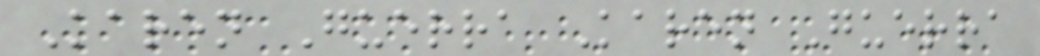Karen Guerra Karen Guerra
